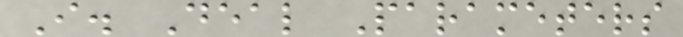I. Deal Parameters
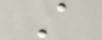A
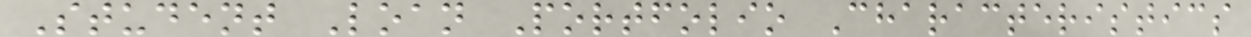Student Loan Portfolio Characteristics
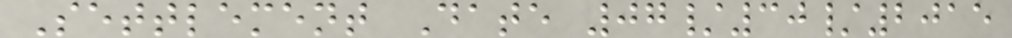Settlement Date 07/30/2015
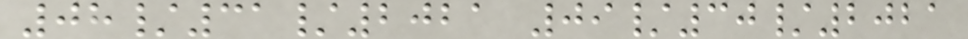08/31/2021 09/30/2021
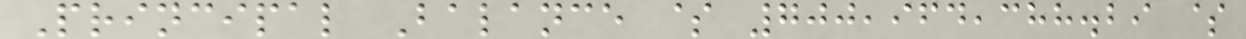Principal Balance $ 700,964,388.29 $
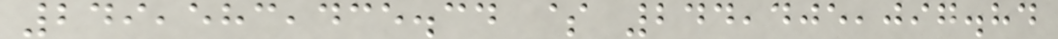249,583,435.34 $ 244,405,097.84
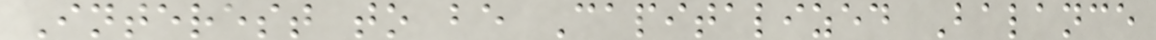Interest to be Capitalized Balance
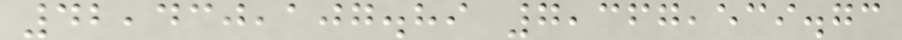42,430,107.89 7,367,539.73
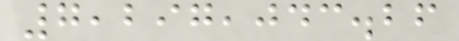7,297,043.26
